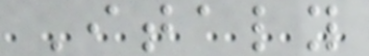Italy
